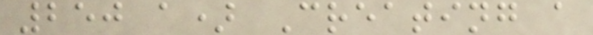250 a) Creating a
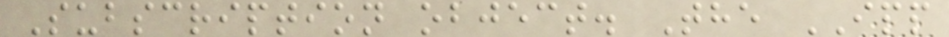Subscription object. The IPP
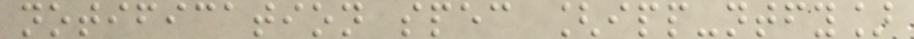notification spec [ipp-ntfy]
